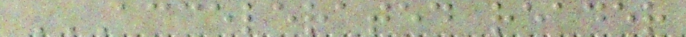ACCELERATED READER
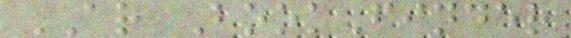AR BookFinder
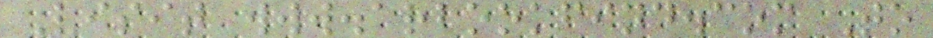Visit www.arbookfind.com To
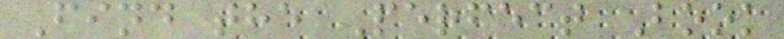Find the Perfect Book
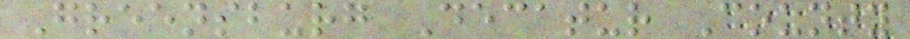Greensburg Decatur County
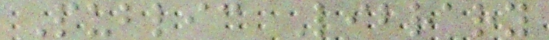Public Library
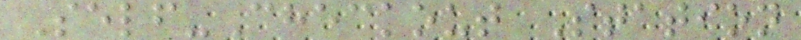Self-Checkout Station
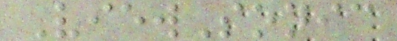ViewSonic
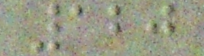120
